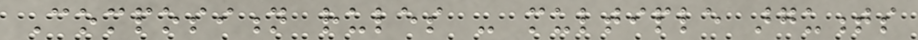Composition rules - multiple arguments
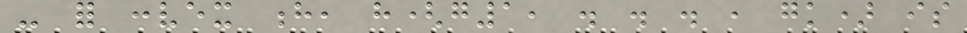- for convex h, h(g1, . . . , gk) is
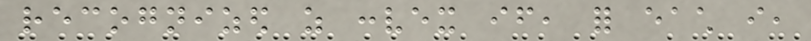recognized as convex if, for each i,
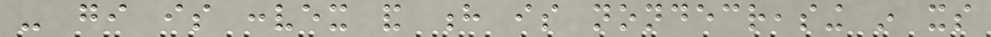- gi is convex and h is nondecreasing in its
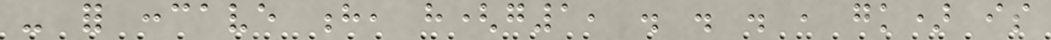- for concave h, h(g1, . . . , gk) is
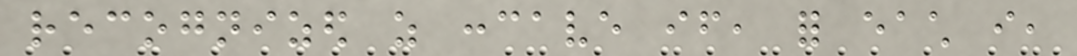recognized as concave if, for each i,
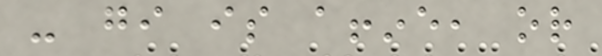- gi is affine, or
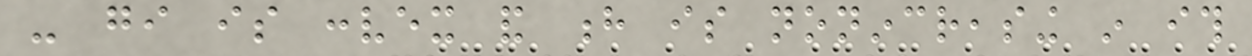- gi is convex and h is nonincreasing in ith
